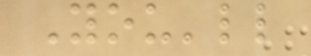You'll
